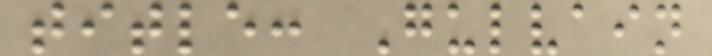title: Gulvain
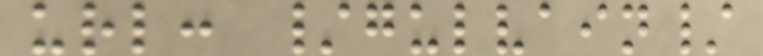url: /gulvain/
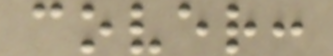cover:
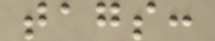tags:
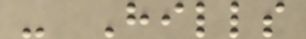- Hills
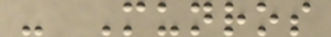- Munros
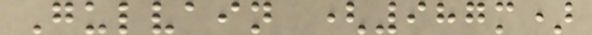Gulvain (987m)
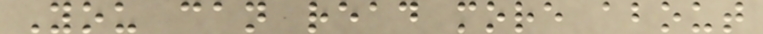You can read more about
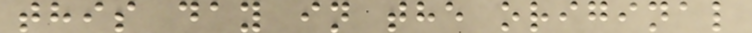this day in the original
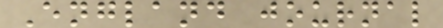England journal
